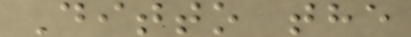Ditto the
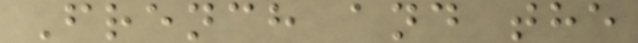French and the
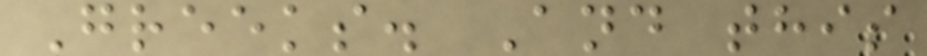Greeks. And this
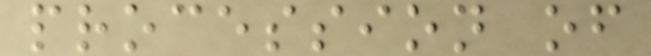procession of
